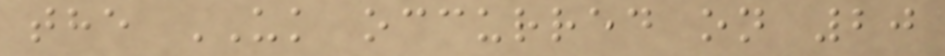the UK occurred on 20
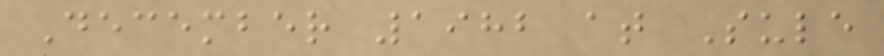December 1982 at Sule
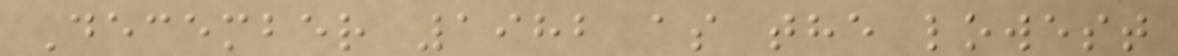December 1982 as the lowest
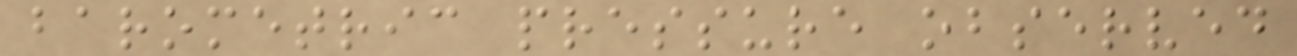barometric pressure observed
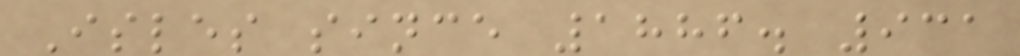Isles since 1886. 931
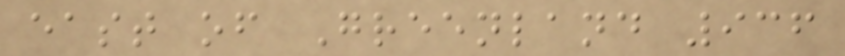east of Greenland 936
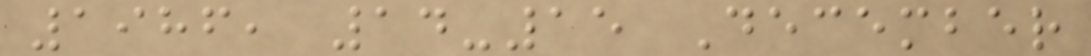1986, 14-15 December
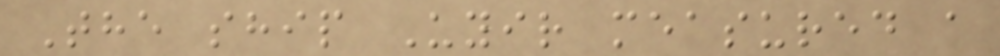The ship Uyir measured a
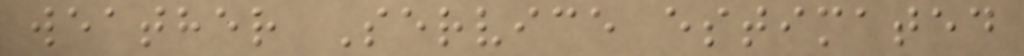weather Service estimated
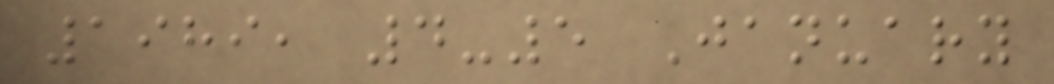1989, 4-5 January
